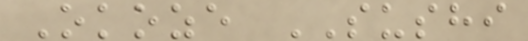Okoze SUSHI
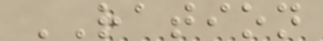RATION
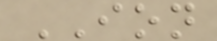ION
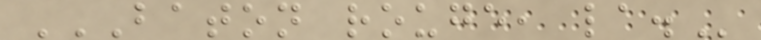BATON ROUGE, LA.
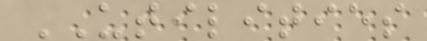UTILITIES
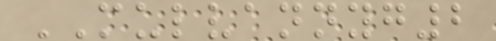MULVANNYG2
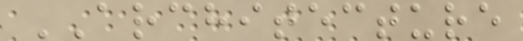ARCHITECTURE
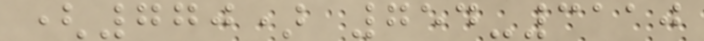(770) 754-3110
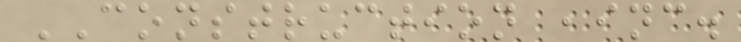CONSTRUCTION ,inc.
